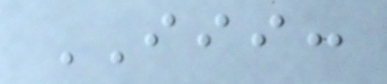III:
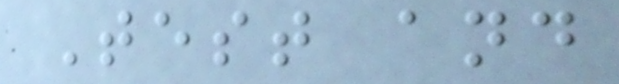Test and
